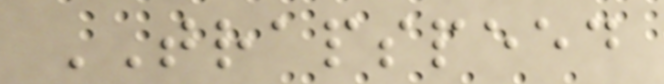TRAPSPEED
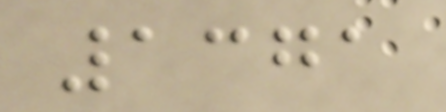1371
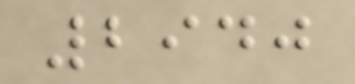2940
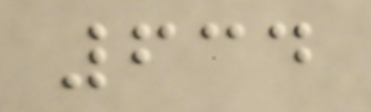634
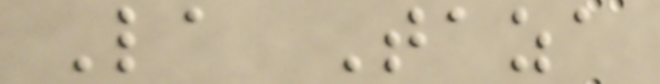La Taza
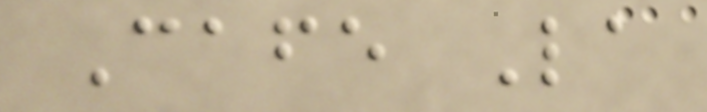Cafe La
